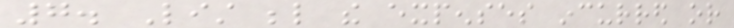7. List below the expenses incurred or
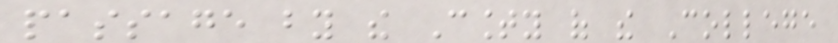passage by the County of the College
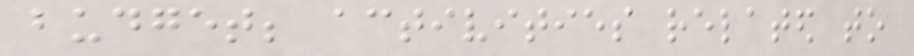budget; activities related to
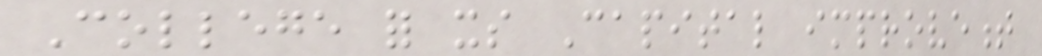College for its Capital improvement
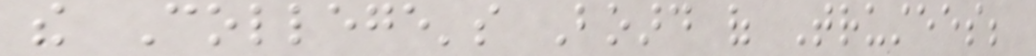the College's Board of Trustees;
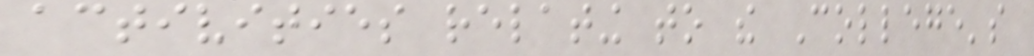activities relating to the College's
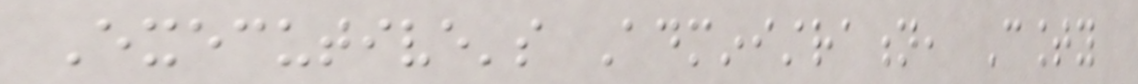Executive's Administration, County
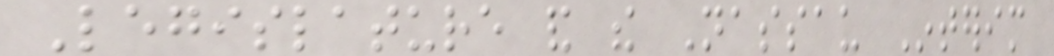Legislature and the Nassau Interim
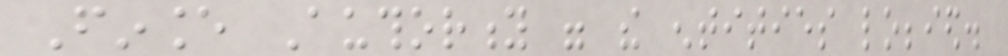Finance Authority were the entities lobbied.
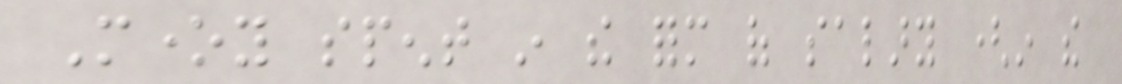Money spent in the form of salary (in the
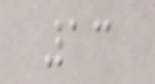13
